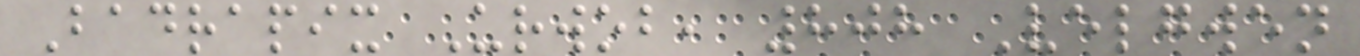Badrapix Urwob, 808 Velgwen
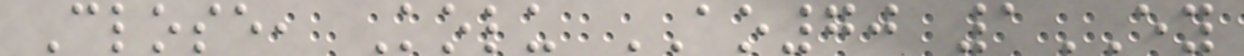Close, Kolu AO70 1EY
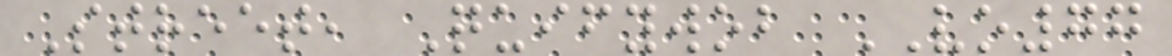Street, Quifywob VO77
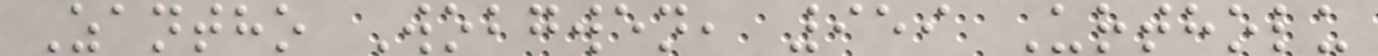Zantho Wobgwen, 959 Urtholu
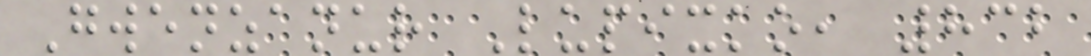Gwenzanur Lupixko, 832
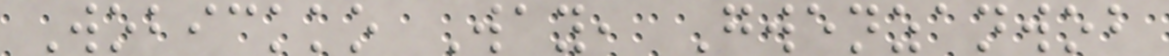Wobickko Way, Gwenzanwob
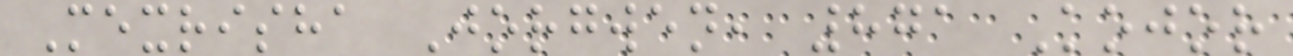Mexrisha Jorgwen, 871 Kojor
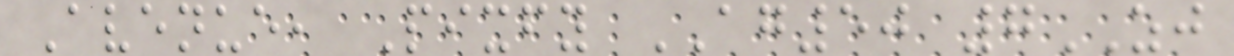Avenue, Pixfy AG50 7ZJ
